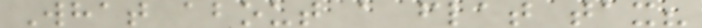What about a flat tax?
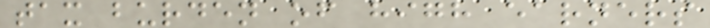tax burden of high earners
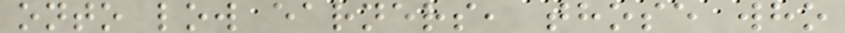onto low earners, those who
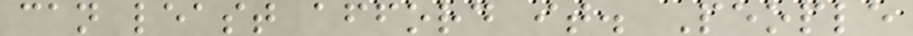can least afford it. People
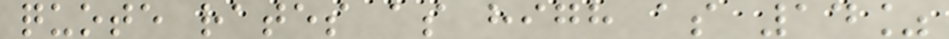quote rates as high as 14%
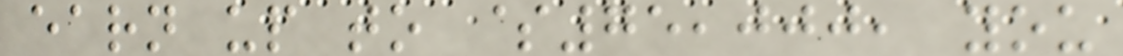earn up to $75,000, you
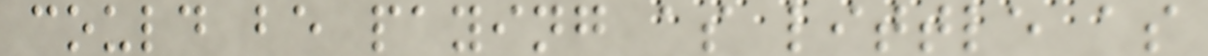could be paying as little as
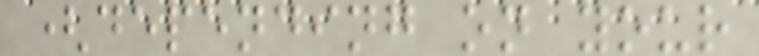(depending on your
